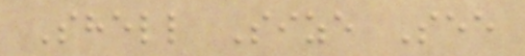Shell Size See
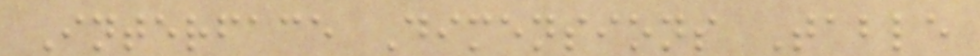Interface Dimensions Table
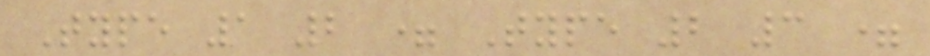Type 1 2 = Type 2 3 =
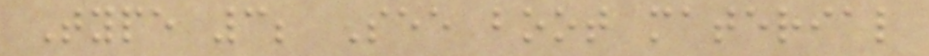Type 3; See boot material
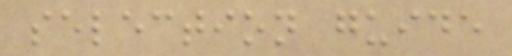selection guide
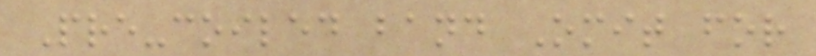Pre-coiled band Omit for
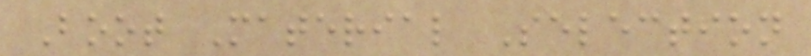Boot Material Selection
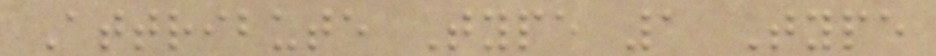Attribute Type 1 Type
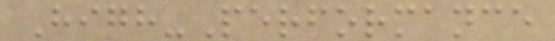High-Performance
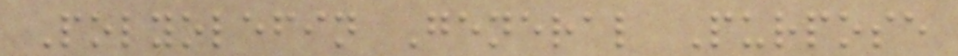Polyolefin General Purpose
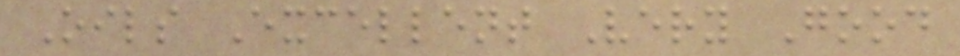Oils Excellent Very Good
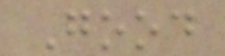Good
